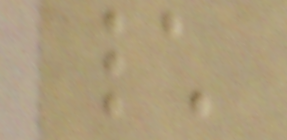\
